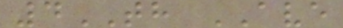4TH AVE
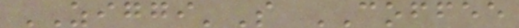ZIGGI'S COFFEE
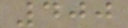400
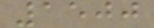1500
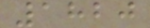1820
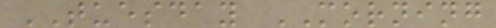TUESDAY MORNING
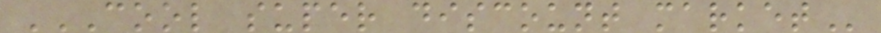COOL SUPER DISCOUNT MARKET
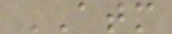ATM
